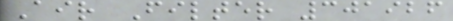Air Filter 301926
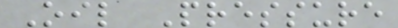Oil Pressure
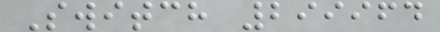Switch 299964
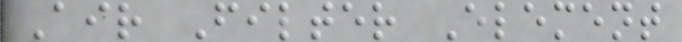Air Filter Element
